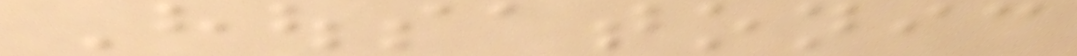Housatonic
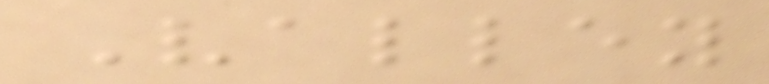Valley
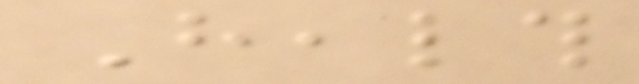Health
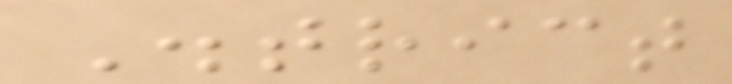District
